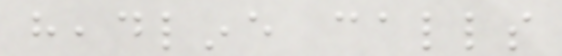headline calls
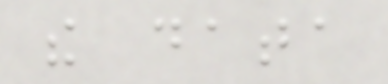the data
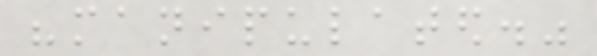"manipulated."
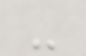-
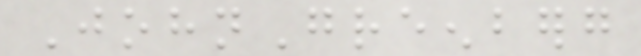JohnGreenberg
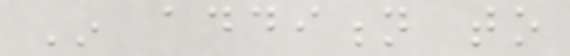In addition to
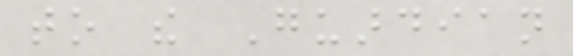to the Guardian
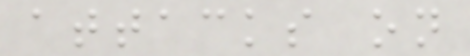attacks on
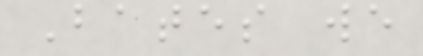Bates we
